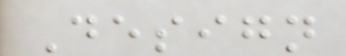Design
